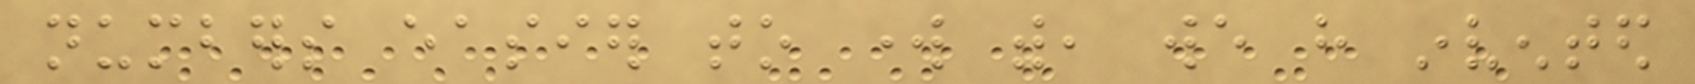numbers easier to work with, we have invented
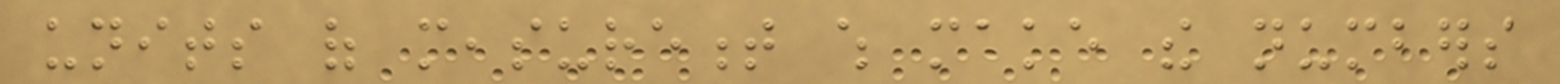units of measurement which make the numbers
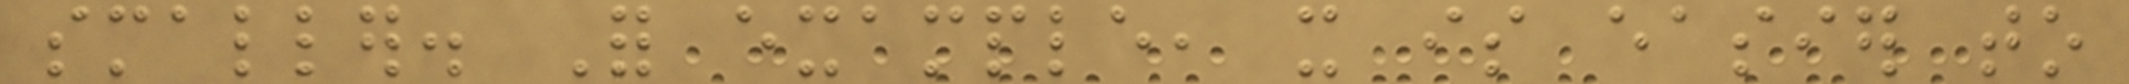smaller. For example, it is easier to
